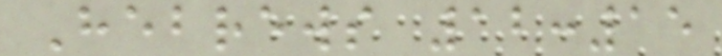Hebrews 12:15
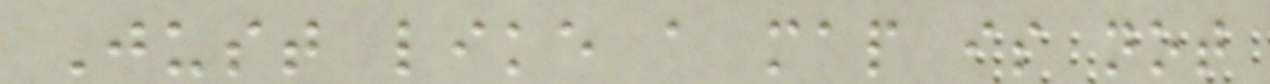Just like a map is not
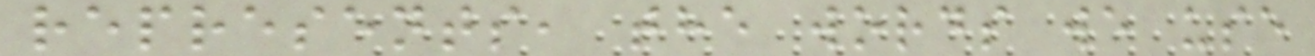represents, the words we use
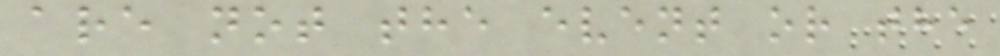are not the event or the
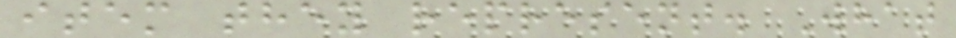item they represent. What
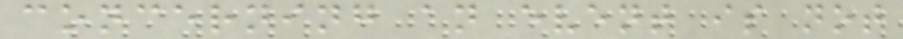concerning an event is not
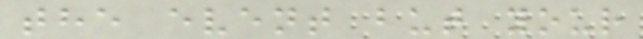the event but your
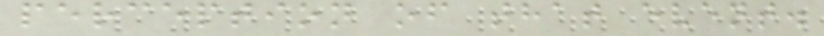perception of that event.
